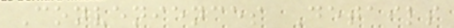Conveniences Details
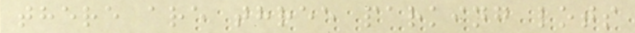there are three parking lots
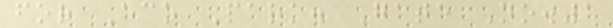for Eco Park. Gate No.1
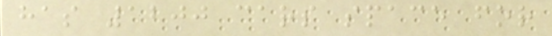has 1200 cars space for
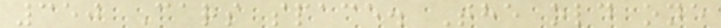350 Cars space. The old one
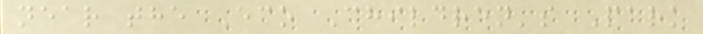near the Eco Children's Park
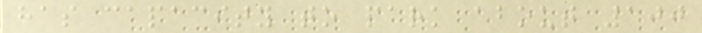has capacity to park about 100
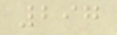297
